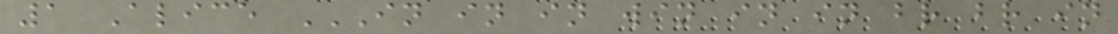1 Alice IN IN IN WIN IN IN BR BR IN
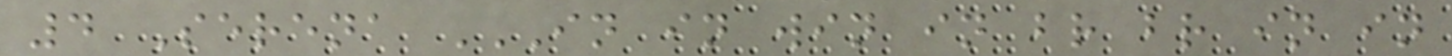4 Serena IN IN WIN IN BR BR IN IN
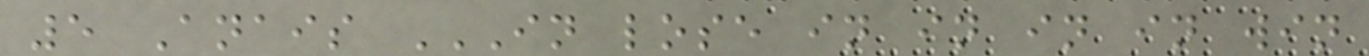5 Anais IN LOSE IN IN IN IN WIN
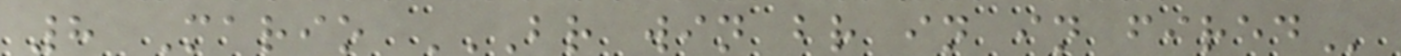8 Mario BR WIN BR IN IN FIRED
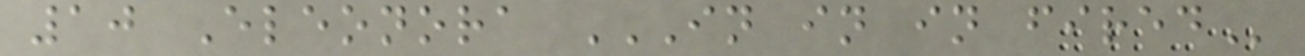10 Eleonora IN IN IN FIRED
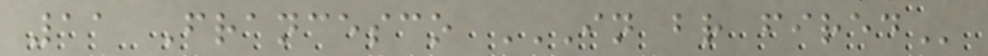11 Francesco IN BR FIRED
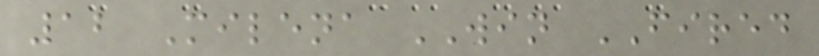12 Milena WIN FIRED
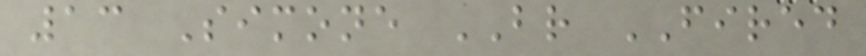13 Simone BR FIRED
